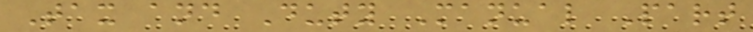Tax and Duty Manual Part
